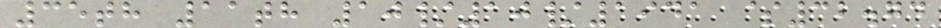35th 11th 10/10/1941 $32.74
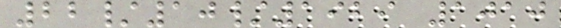22/10/1929 1010
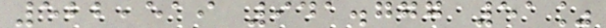522,519 941.777 51%
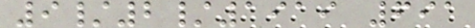9/2/1919 691
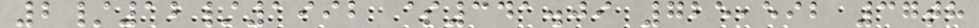2/12/1992 $341.09 725,592 37th
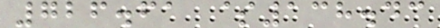726.61 $138.43
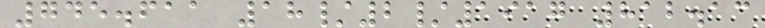745.611 18/2/1917 812.13
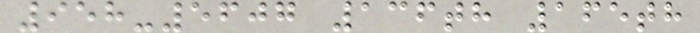958-5607 136th 165th
